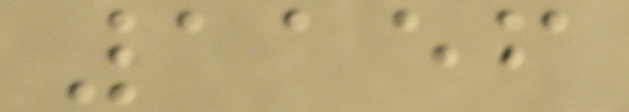1156
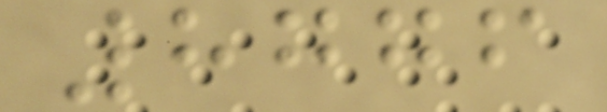8776
